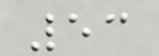53
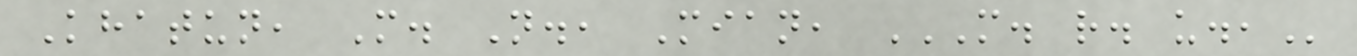Khatun, M. N., Mian, M. R. U.,
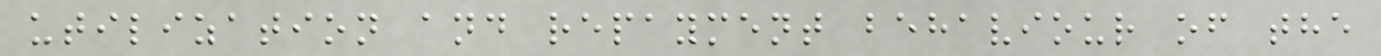utilization and repayment behaviour of the
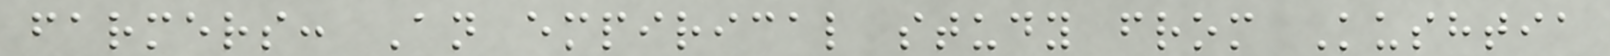farmers: An empirical study from Kushtia
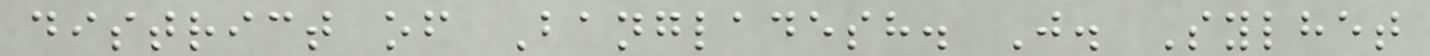district of Bangladesh. J. Sylhet
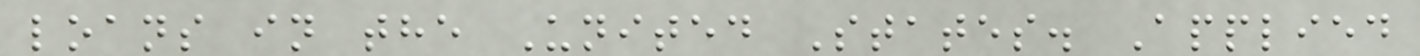loans in the United States. Applied
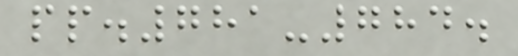pp.781-784.
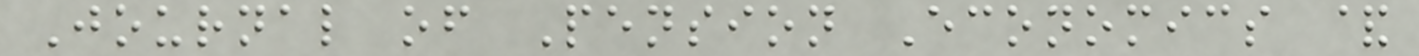Journal of Pension Economics &
